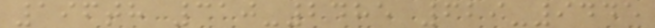196th 310-2485 629-9445
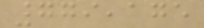779,175
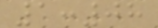1:08
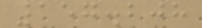157.208
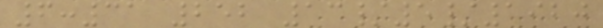6:31 252 13/5/1920
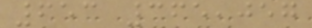653 365,057
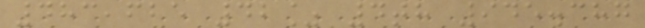483,625 42% 4th 945.387
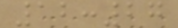12:27
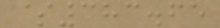$383.65
